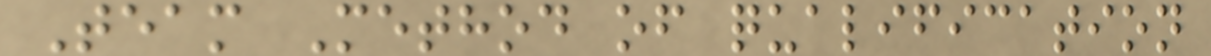Team Method of qualification
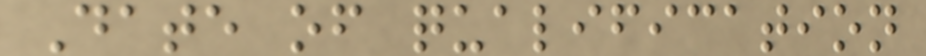Date of qualification
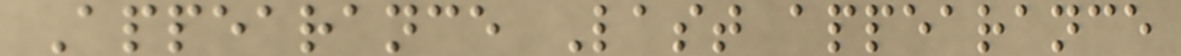Appearance Last appearance
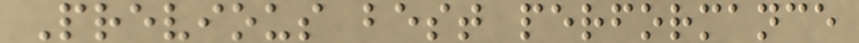Previous best performance
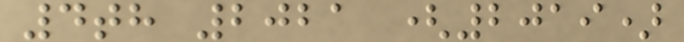4th 2021 (2019)
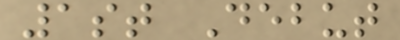1st Debut
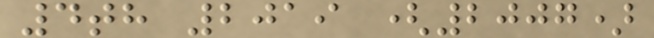4th 2019 (2007)
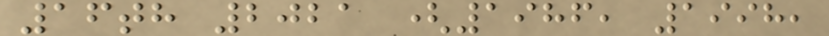16th 2021 (1986, 1998,
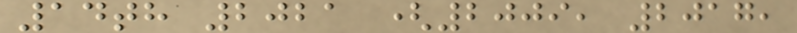14th 2021 (2009, 2017,
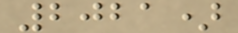2021)
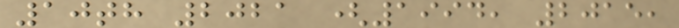10th 2021 (1994, 2015,
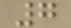7
